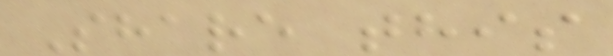Share this
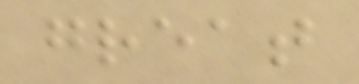great
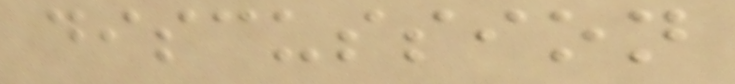discussion
